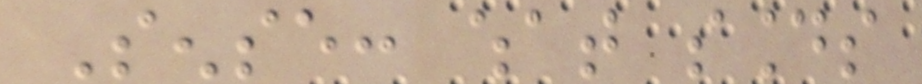Sense: what sounds
